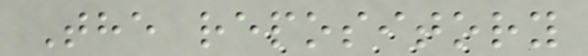The repository
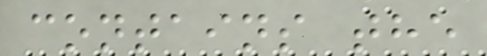contains the
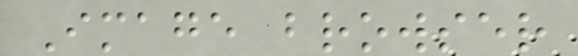Image browser
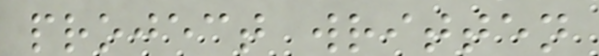project written
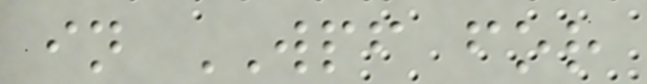in WPF for
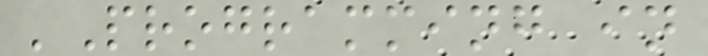'Programming in
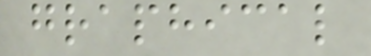graphical
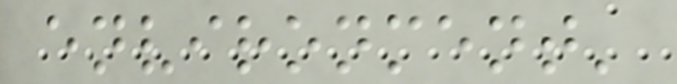environment'
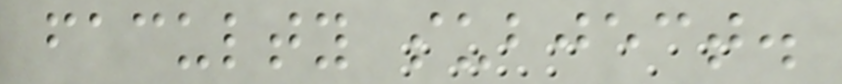faculty subject.
